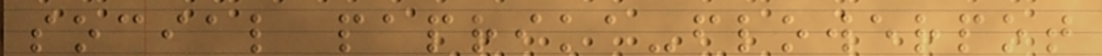social paprika-flowerpot
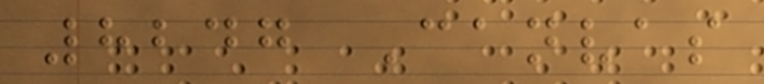8247 Canvas
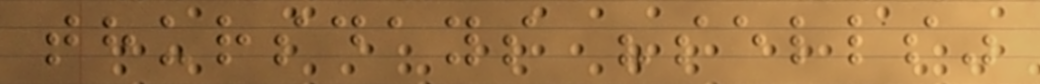thursdays "sells"
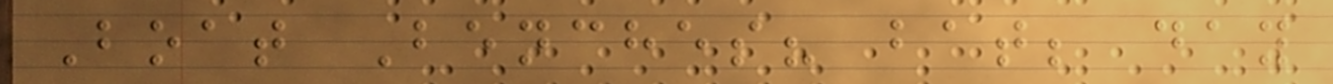Boat Benches? bat; day
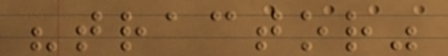"tractor"
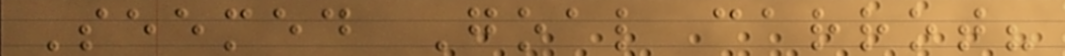Seemed Goal carrot?
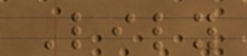Lily
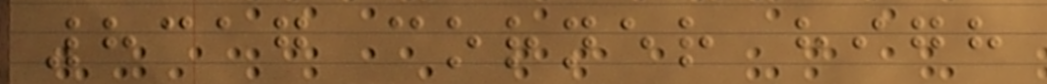8317 corner high
